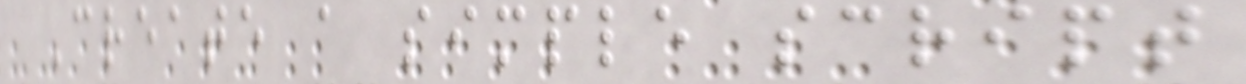Create a simple script
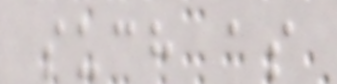such as
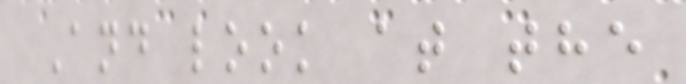And look at the
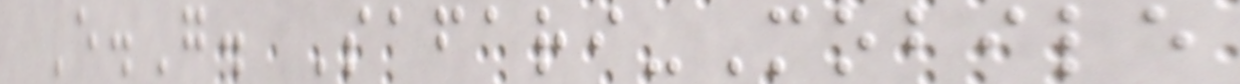E.G. Safari-Mobile
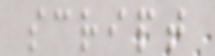script
